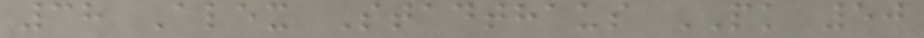38 Alex Stadthaus PK 50
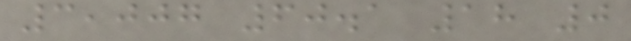3,007 60.1 18 0
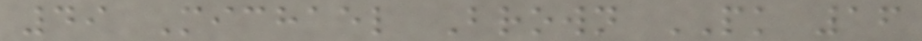49 Michael Brown PK 16
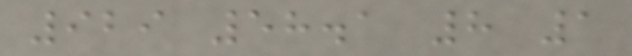929 58.1 8 1
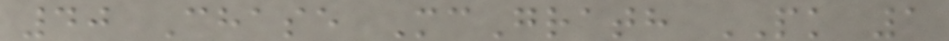40 Chase McGrath PK 1
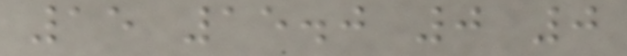15 15.0 0 0
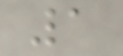1
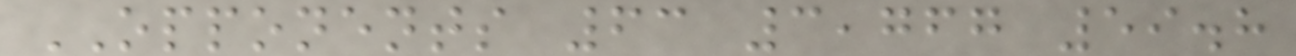OPPONENTS 63 3,767 59.8
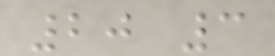20 3
